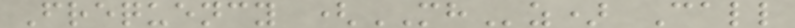Frequency (MHz) Call
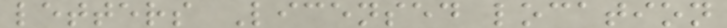letters Licensed location
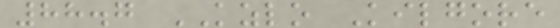88.7 KZLO Kilgore
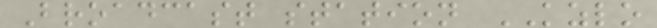Broadcast station KZLO
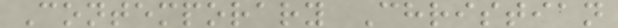Contemporary Christian
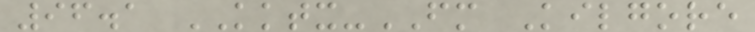96.1 KKTX-FM Kilgore
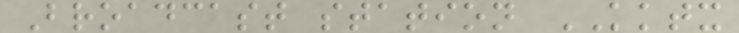Broadcast station KKTX
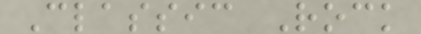Classic Rock
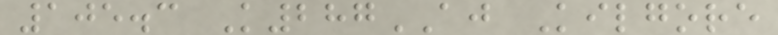105.3 K287AJ Kilgore
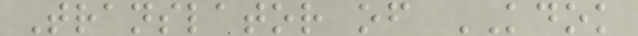Translator of KDOK
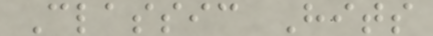Classic Hits
